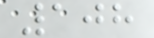108
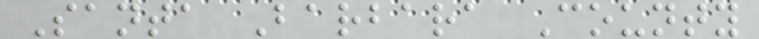Santa Barbara County
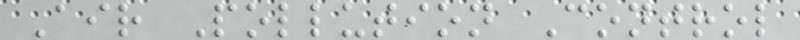Air Pollution Control
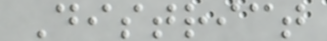District
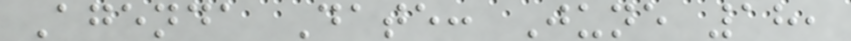Agenda Date: June 18,
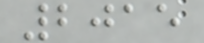2015
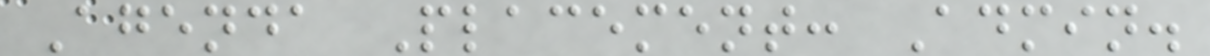Agenda Placement: Admin.
